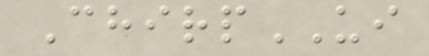ChirpUI
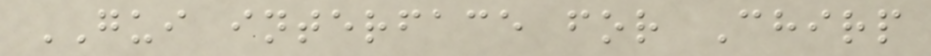GUI interface for Chirp
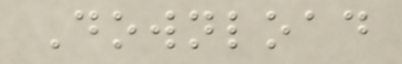Download
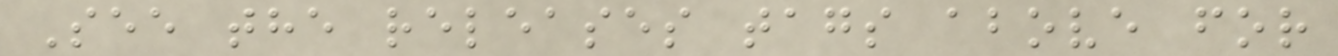See the releases tags above for
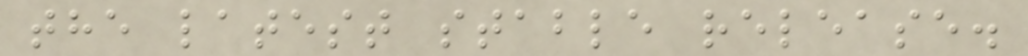the latest stable release.
